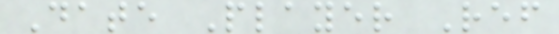Date Player Ref
